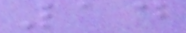14
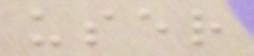user
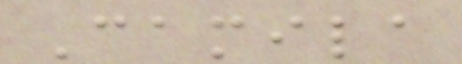Camila
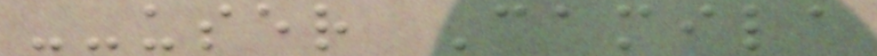--user Camila
